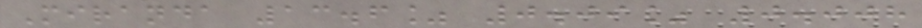Miranda 13.6% 0.09% 0.008
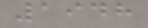1948
